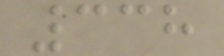338
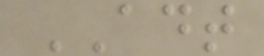ADT
